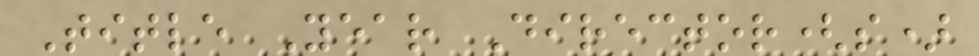Title Year Director(s)
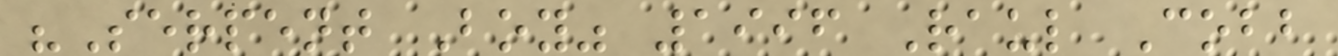"Serpent Boy" 1996 Raul Cobb
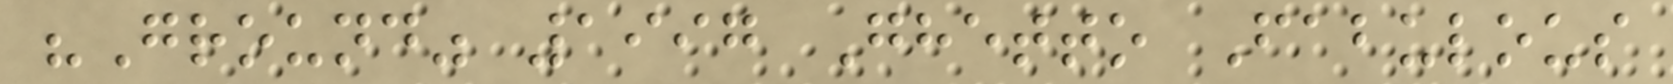"Ground" 1997 Ghetto Fabulous
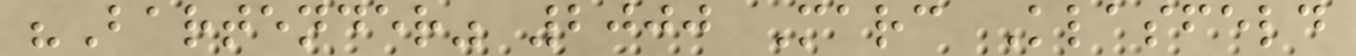"Bartender" 2000 Marc Klasfeld
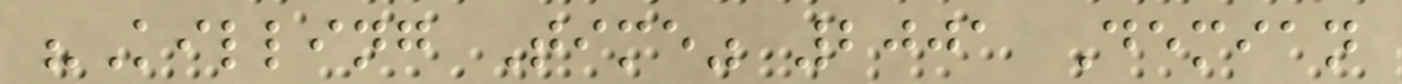"Killing Time" 2001 Demian
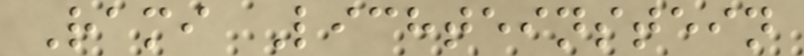Rami Lichteinstein
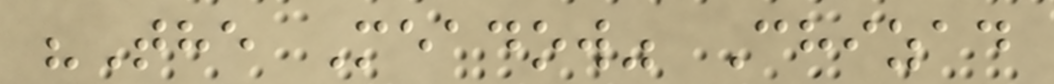"The Meadow" Chizad
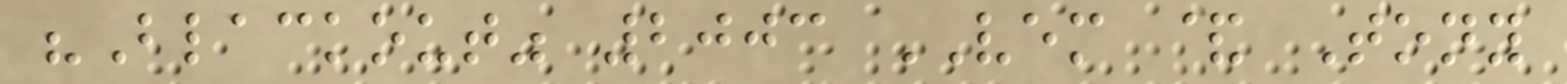"Blackout" 2003 VEM & Tony
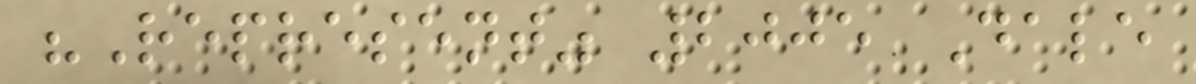"Represent" 2005 Dale
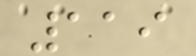119
